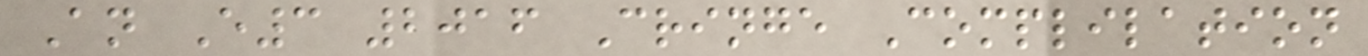An E3 2016 Cringe Complilation
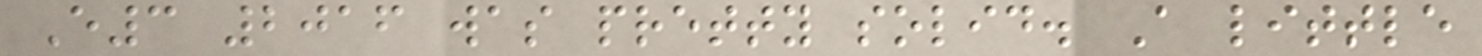E3 2016 was pretty solid. A little
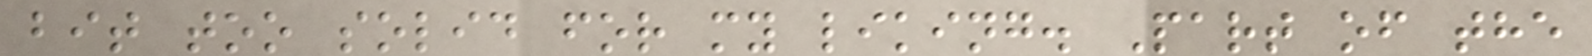bit too solid for my liking. Part of the
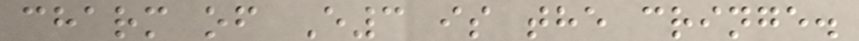charm of E3 is the cringe.
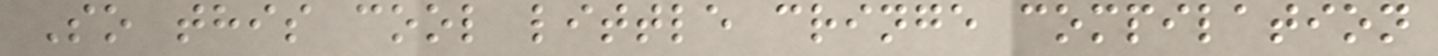So this cool little cringe compilation
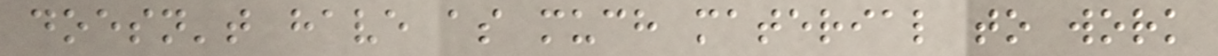doesn't have as much material to work
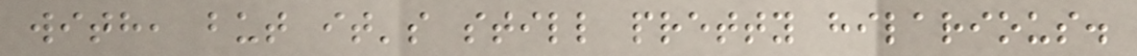with, but it's still pretty hilarious.
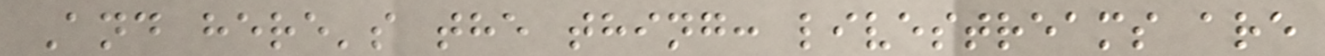And here's the thing: livestreams are
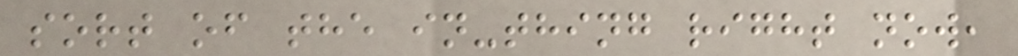sort of the in-thing right now,
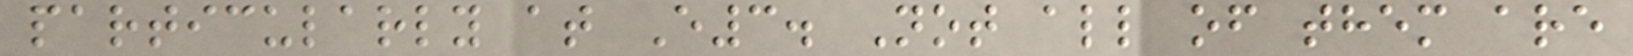particularly at E3. Not all of them are
